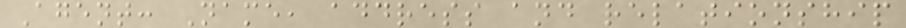Agent: Name, address and relationship
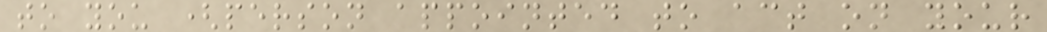to you (person appointed to act on your
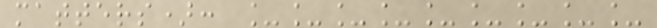matters): _________
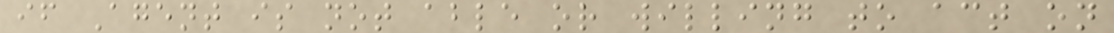if Agent is not able or willing to act on
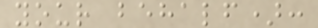your behalf):
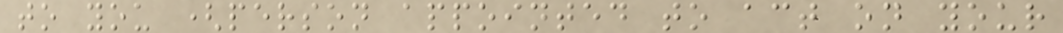to you (person appointed to act on your
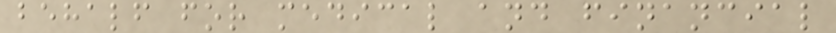behalf for medical and financial
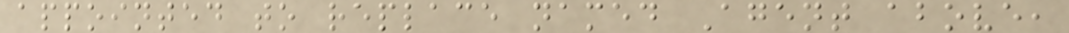appointed to replace named Agent above,
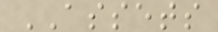ASSETS
